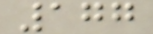177
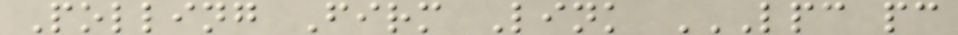Polling Firm Link LPC PC
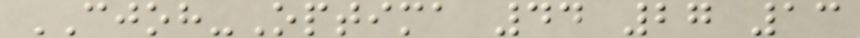CJOH-Optima 44 27 13
